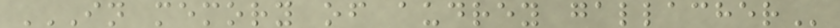IN MEMORY OF AUDREY GALLACHER
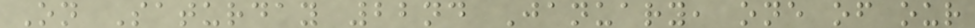On Saturday 22nd January, one of our
